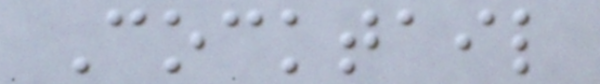Cocktail
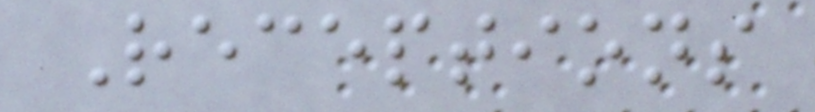Receptions
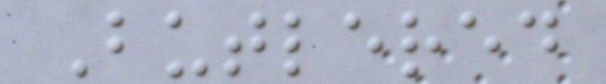Butlered
